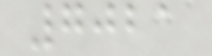7021
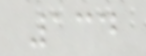134
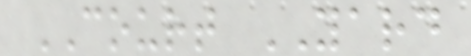COURT YARD
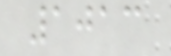1013
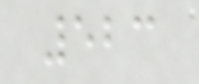523
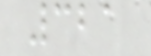321
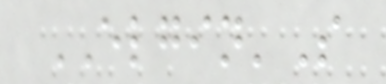ELGIN'S
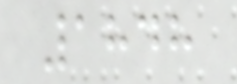1848
